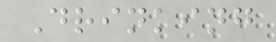Drinking
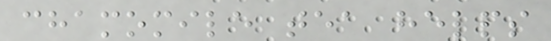chamomile tea helps
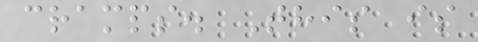cramps. This is
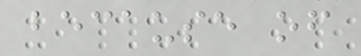because of
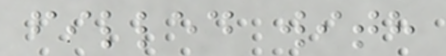filled with
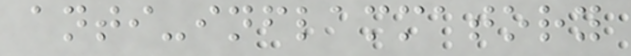anti-inflammatory
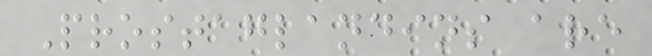Prostaglandins are
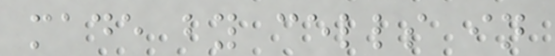made by cells in
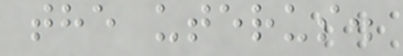the uterus.
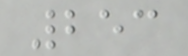253
